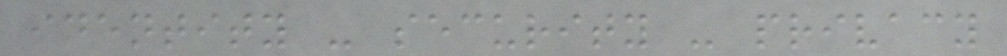identity - security - privacy
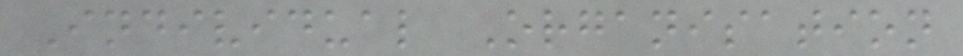Individual Organisation
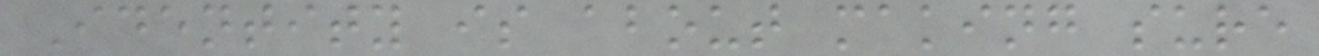Identity is about making sure
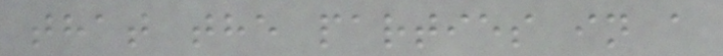that the parties in a
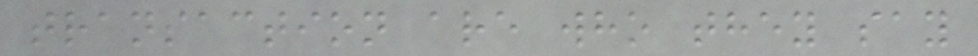transaction are who they say
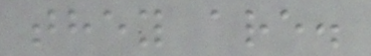they are.
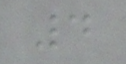4
